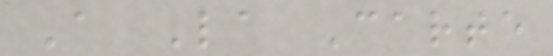A La Carte
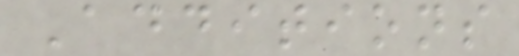Additions
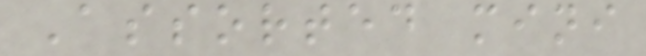Assorted mini
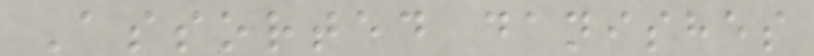Assorted danishes
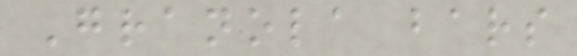Granola bars
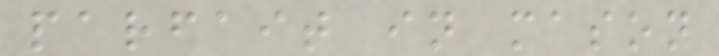parfait in mason
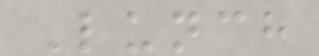Lunch
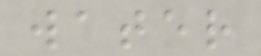water
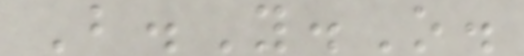B.Y.O.
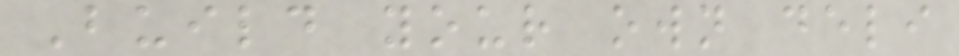Build your own deli
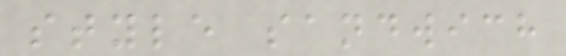style sandwich
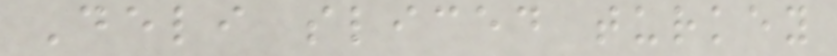Deli sliced turkey
